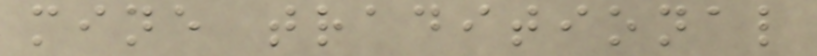mine traditional
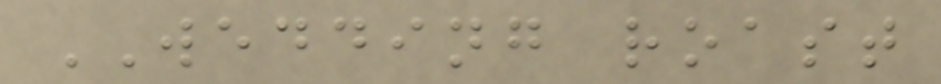WEDDING roast
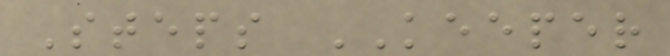Steps KEEPER
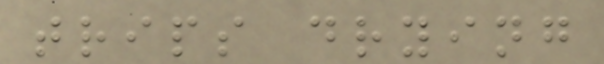trips drying
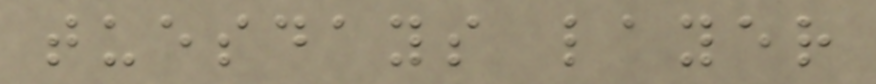tuesdays layer
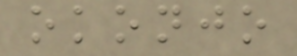okonjo
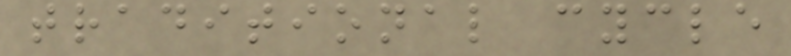traditional cycle
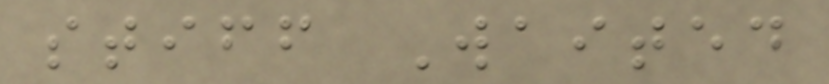stiff Waited
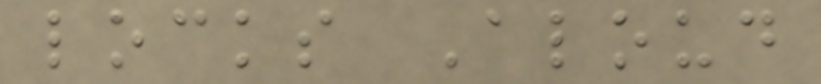locks Aloud
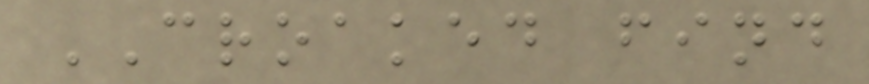CROAKED find
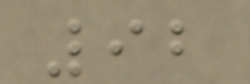92
